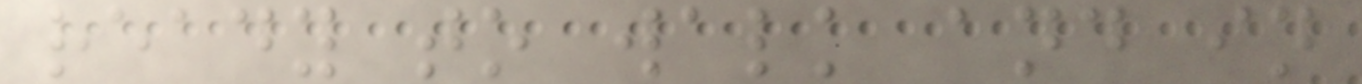ready to walk and in
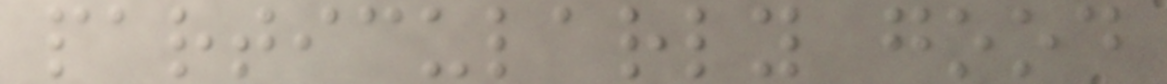particularly good
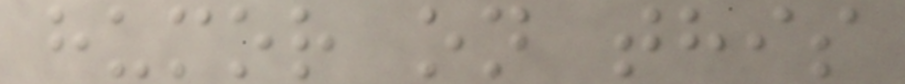humor on this
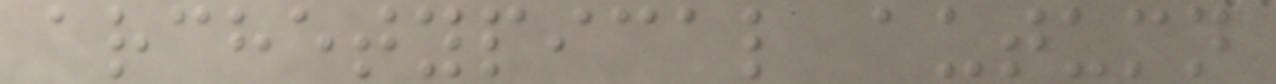archetypical autumn
